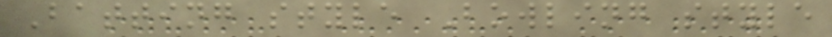Batting style Bowling style
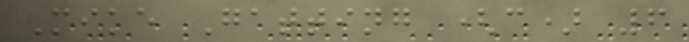Mike Gatting (c) 6
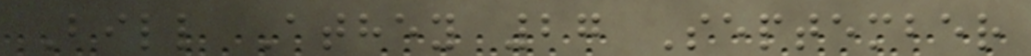Bill Athey 27 September
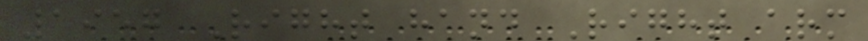1957 Right hand Right arm
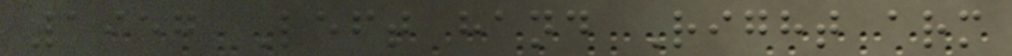1957 Left hand Right arm
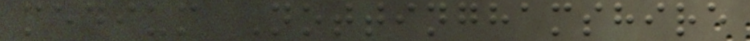medium Nottinghamshire
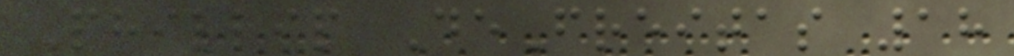Phillip DeFreitas 18
